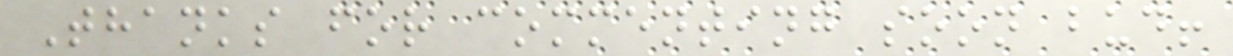Thanks for commenting soon bud!
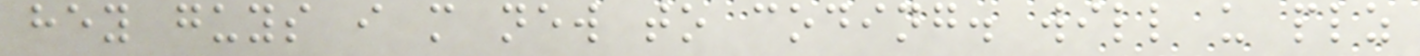hey guys i m new to coding. will u plz
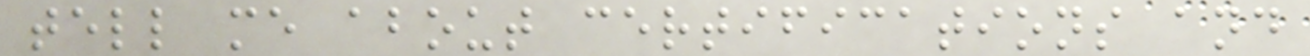tell me about certifications and
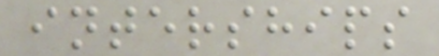interships
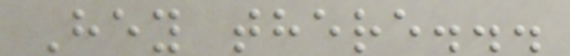Hey there...
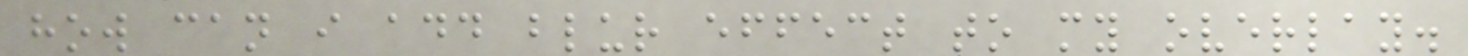how can i add blur effect to my overlay.
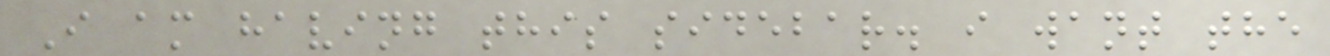I am having this sidebar. i want the
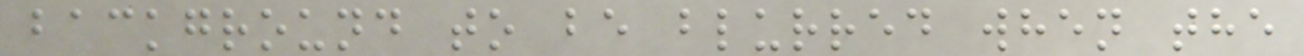background to be blurred when the
